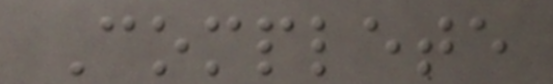Complete
